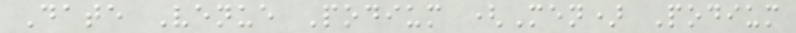Date Venue Podium (Men) Podium
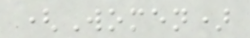(Women)
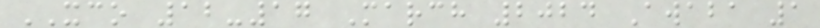XCO 12-17 March 2024 Awaba 1
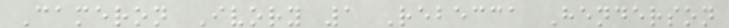Cameron Ivory 1 Rebecca Henderson
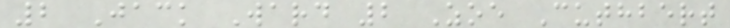2 Jack Ward 2 Zoe Cuthbert
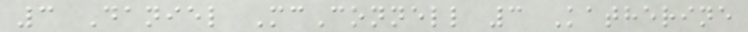3 Daniel McConnell 3 Katherine
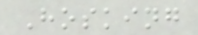Hosking
